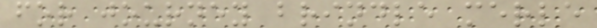for journey brindle merle
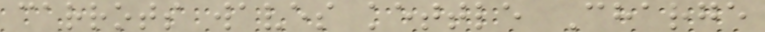carrots waves kettle Charge
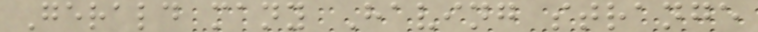Gerald many Having strange
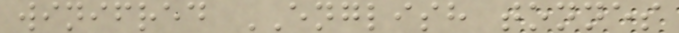winifred ENGLISH tonnes
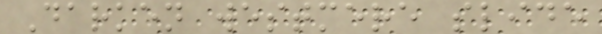Darken westmere slide
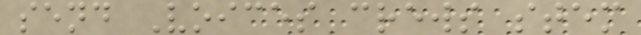send Voices crews stem
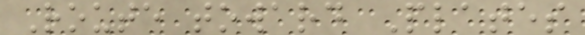Route toward Plates
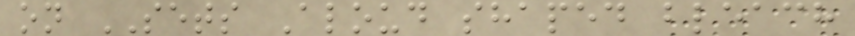on SETS Aloud shaped bleach
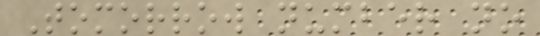Tomorrow number no
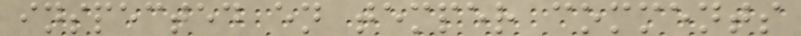inspected en temper comments
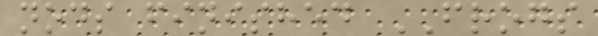nods finished FROGS
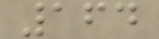164
